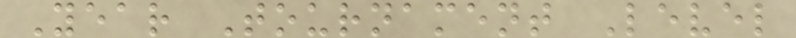Year Tournament Level
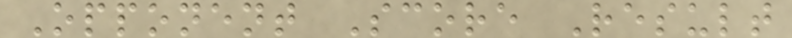Opponent Score Result
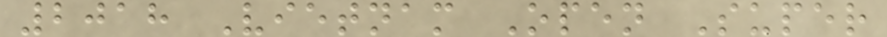2018 Vietnam Open Super
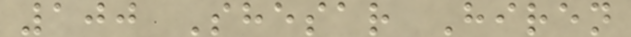100 Shesar Hiren
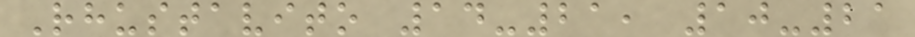Rhustavito 14-21, 10-21
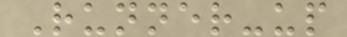Runner-up
